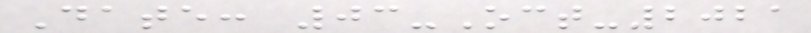Date: 03-Oct-2021
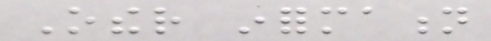Other information
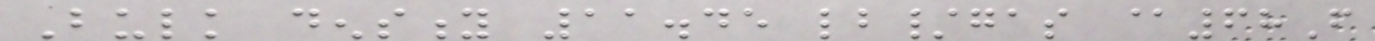Bulk density 11.45 lb/gas @68F
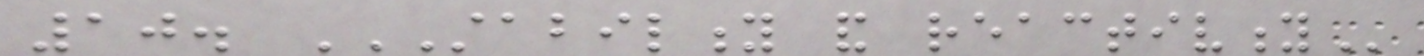10. STABILITY AND REACTIVITY
